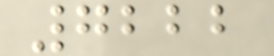7222
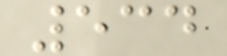534
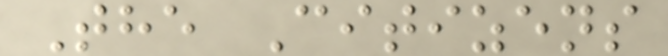The Citizens
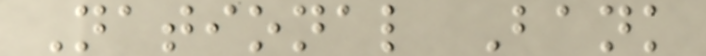National Bank
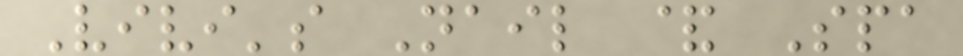Vivi's Nail & Spa
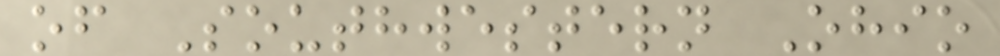of Southwestern Ohio
